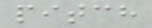pitch
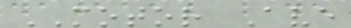MOTOR Ave
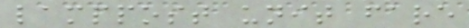lamppost unit fare
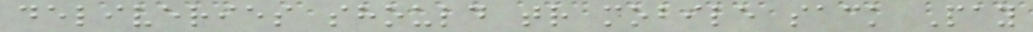deliveries should tr mobile sack Pay
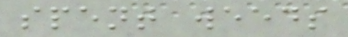spent weeds
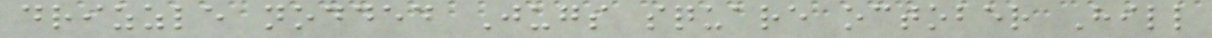drizzle nodded Jugs square october Hill
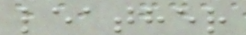leather
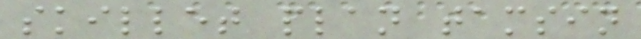skillet plan tamsin
